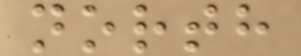north
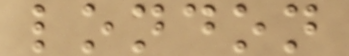london
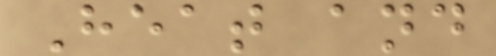Heat and
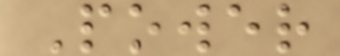Power
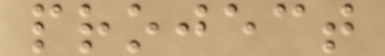project
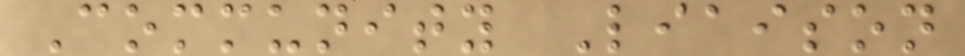Community Liaison
